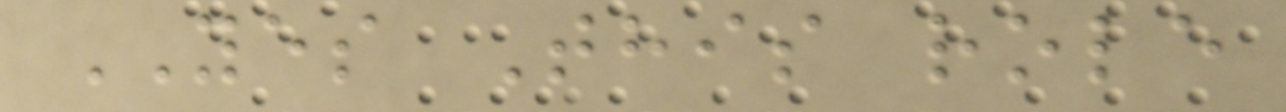YES This role
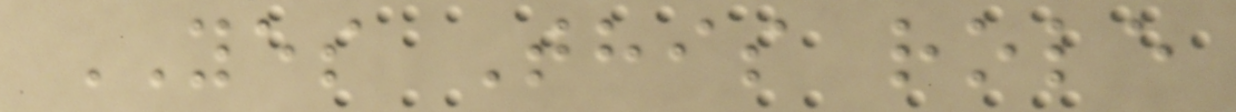YES This role
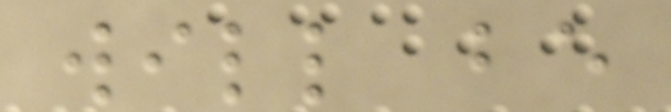will be
